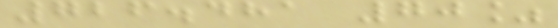726.481 70%
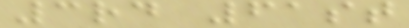3rd 61st
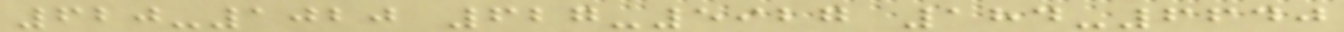620-1020 627-5927 184-6640
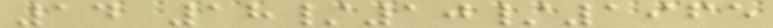14 18/10/1965
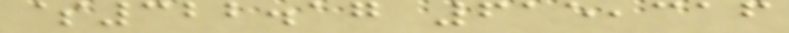$322.17 615,316
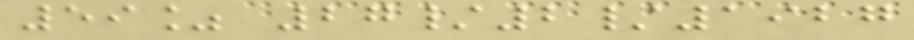59% 27/2/1927
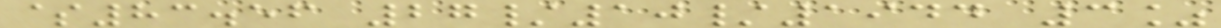$83.56 27/10/1944 3%
